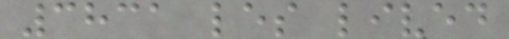3831 les lived
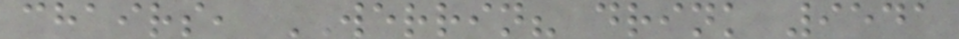chairs, WERRIN? drink 9541
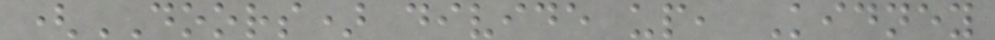(DOORS) divide up, Kidney
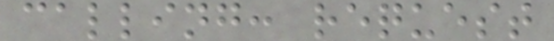calling: request
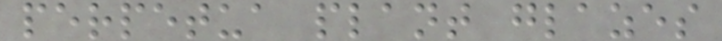perpetua plant glazes
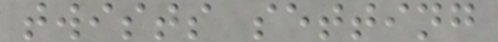twists setting
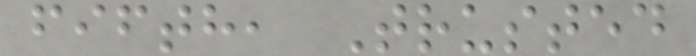fifth, Trusted
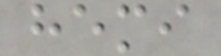hemi
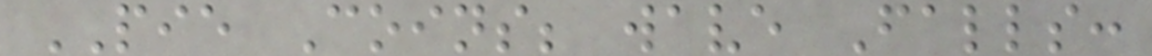PIE Coins; wave Falls:
